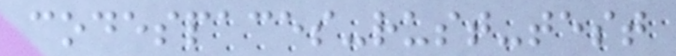codespaces-rust-test
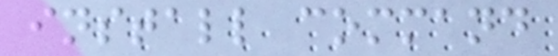install command
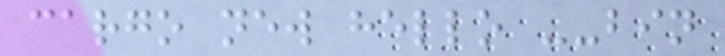cargo new hello --bin
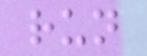run
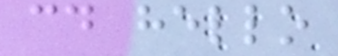cd hello
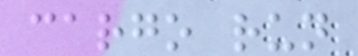cargo run
